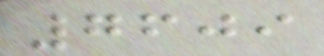7609
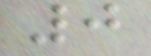0
